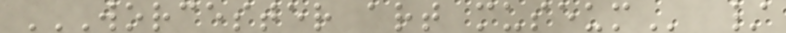WORCESTER ART MUSEUM /
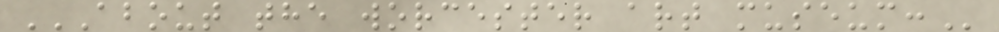ABOUT THE WORCESTER ART MUSEUM:
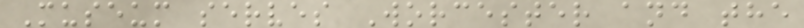Museum serves Worcester and the
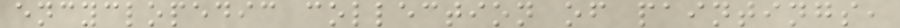encyclopedic collection of paintings,
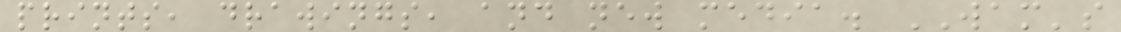prints, drawings, and new media. WAM's
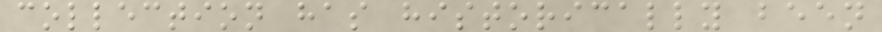collection has historically been
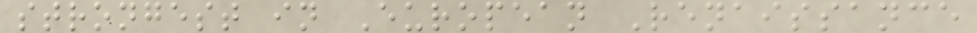strongest in European Renaissance
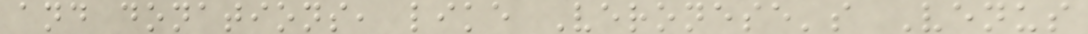and donations, like Veronese's Venus
